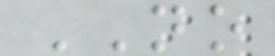NO
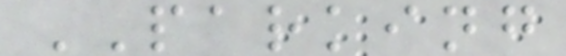PARKING
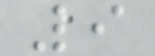9
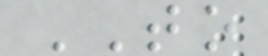TO
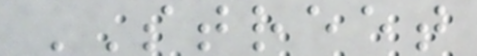STREET
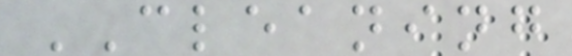CLEANING
